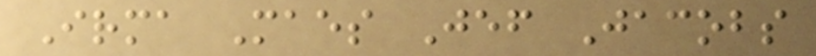Irma Maes Jef Jacobs
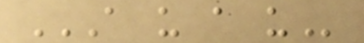A U A U
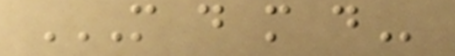M D M D
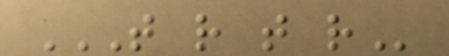T R T R
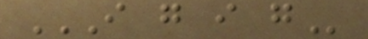I G I G
